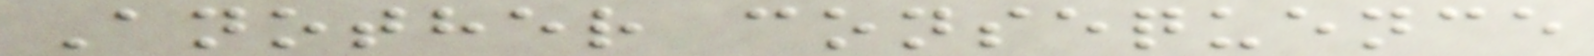Another consequence
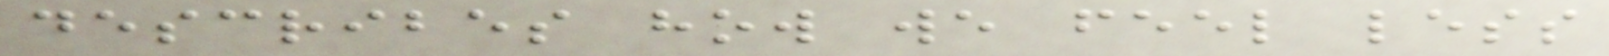describes how we feel less
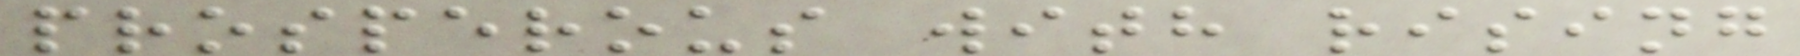prosperous with rising
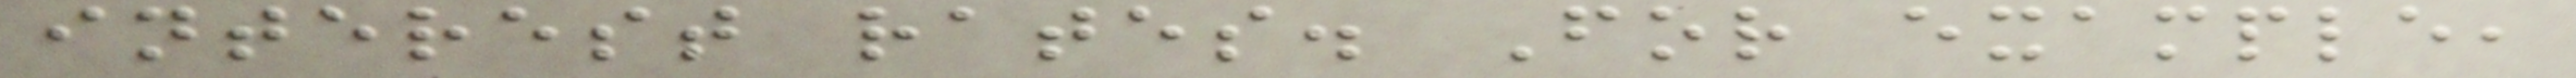interest rates. For example,
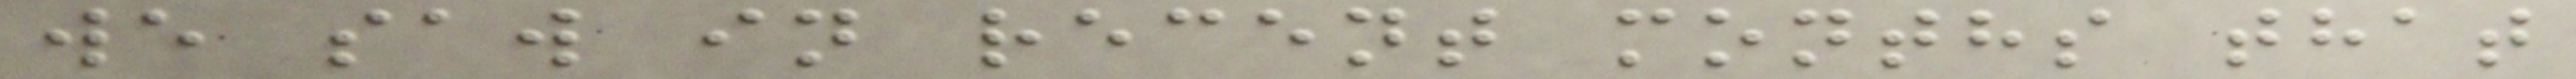we saw in recent months that
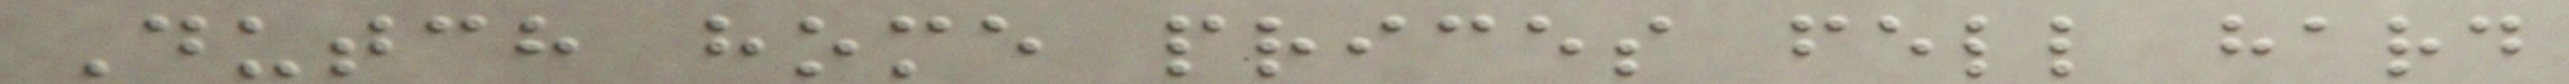Dutch home prices fell hard
